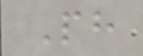Ph
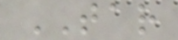TAR
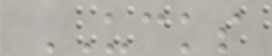UCKS
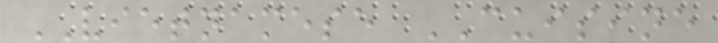VIETNAMESE CUISINE
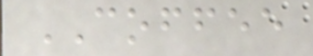COFFEE
